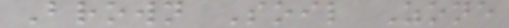Brown Soil Zone
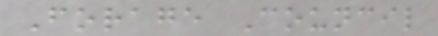Forage Council
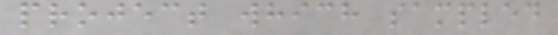project which sampled
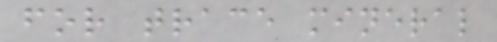for trace mineral
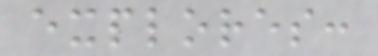explores:
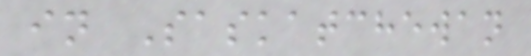in Saskatchewan
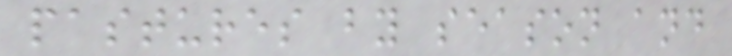pastures by season and
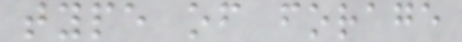type of forage
